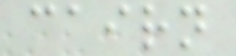cairn
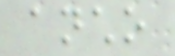ancho
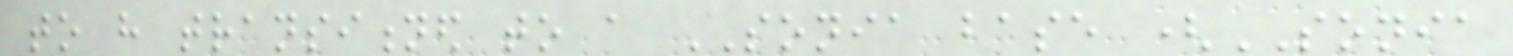to have transitioned to a SONIA base (SONIA
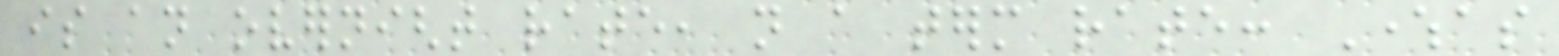is an overnight rate, not a term rate: Whereas
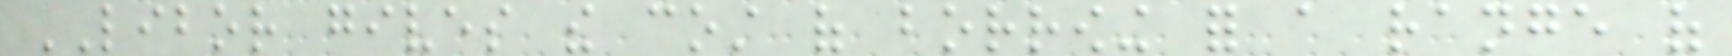LIBOR gives the cost of borrowing for a range of
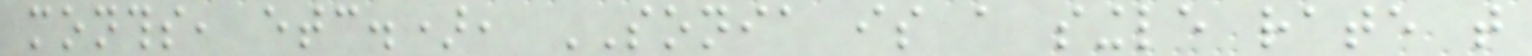months, etc.), SONIA is a single rate that
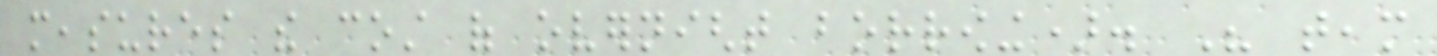measures the cost of overnight borrowing). His team
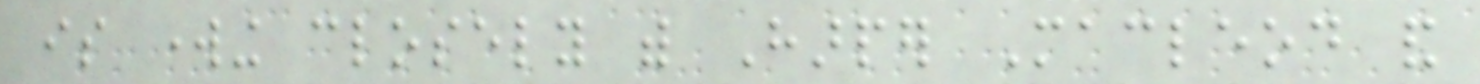is working closely with Harper Macleod and
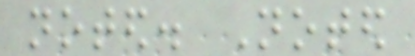noted. Noted
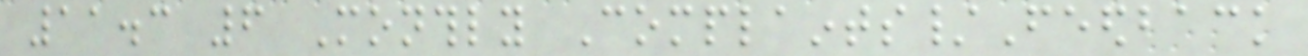11.3 6 Monthly Complaints/Feedback
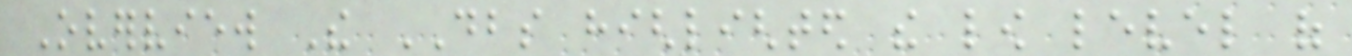Overview The DBS highlighted the low level of
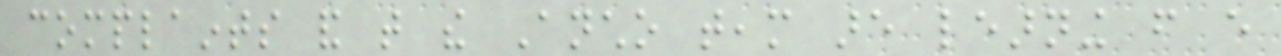complaints and that the Ancho team are learning from every
